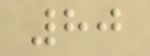80
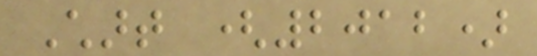Chart (2012)
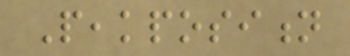Peakposition
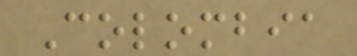Colombia
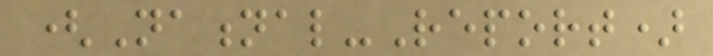(National-Report)
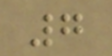7
